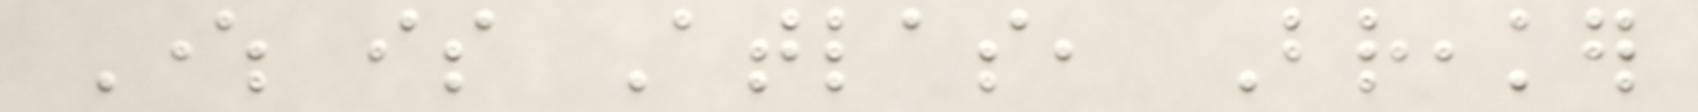Where is Atlas, Breaker
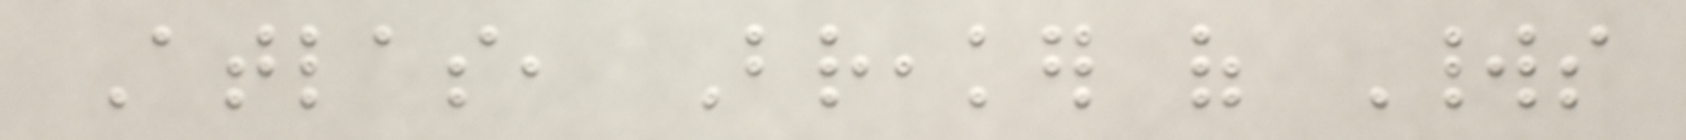Atlas, Breaker of Worlds
